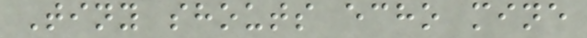Tiny shouts echo mine
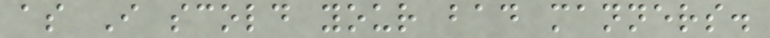as I scold your bad manners.
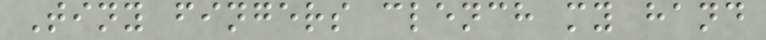Tiny fingers clench my hand
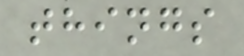things
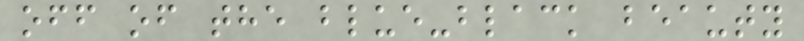off of the blue-black beauty
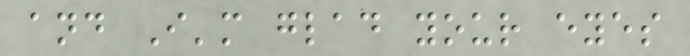and I'm glad your eyes
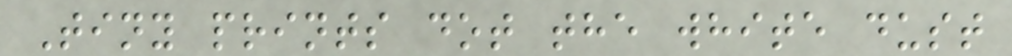Tiny prints dot the white dust
